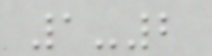1-2
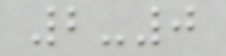2-0
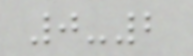0-2
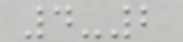4-2
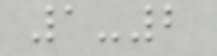1-2
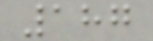187
